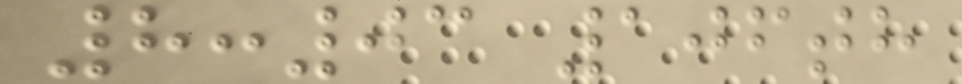8:03 106th
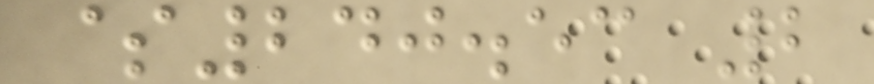$240.53 2
